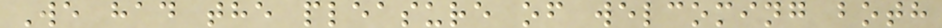We had the pleasure of welcoming both
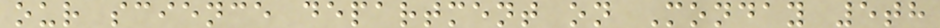our science department on Monday 5th
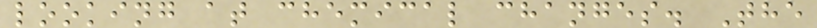looking at chemical changes. The
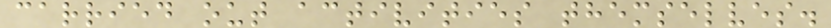carried out activities themselves.
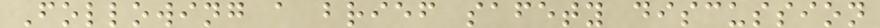Following a brief safety discussion
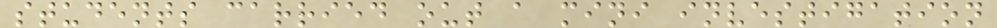students carried out a mini investigation
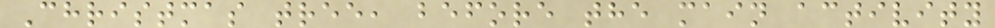Christmas tree, before the main activity
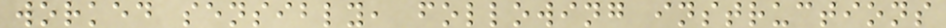worked sensibly, following instructions
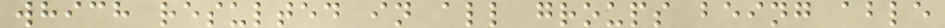which resulted in all groups being able
